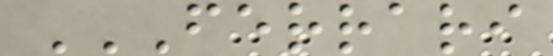FERRARI
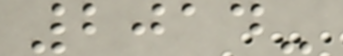2014-
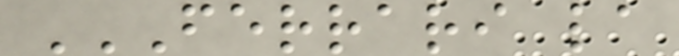FERRARI LA
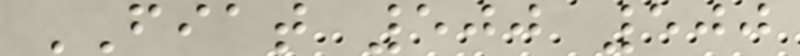FIAT 500 500
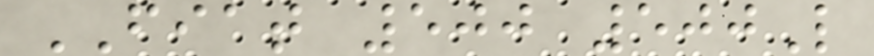FIAT 500 500L
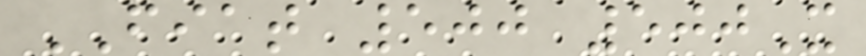FIAT 500 500X
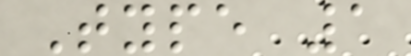Type 1
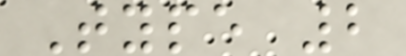Type 2
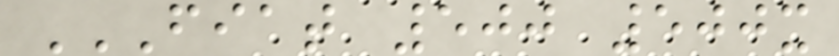FIAT 500 500X
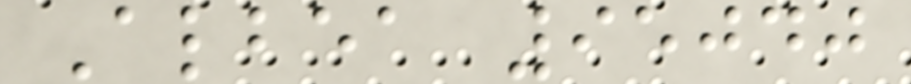Albea 95040
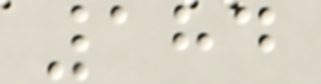184
